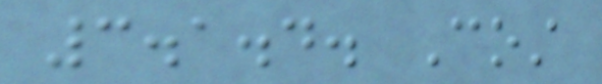3.1.4. Cost
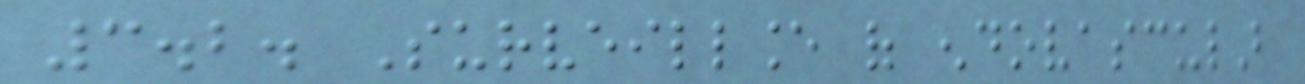3.2. Surveillance of endovascular
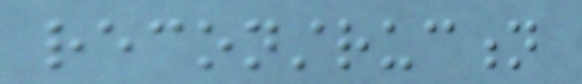reconstruction
